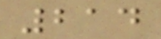214
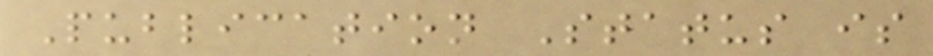Publication Status is
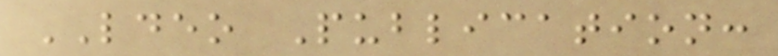LDEO Publication:
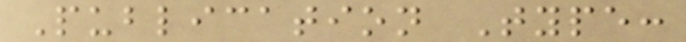Publication Type:
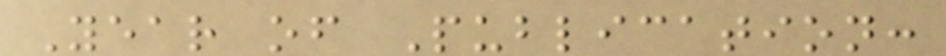Year of Publication:
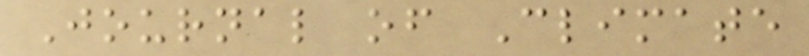Journal of Climate
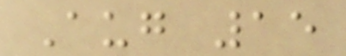Aug 15
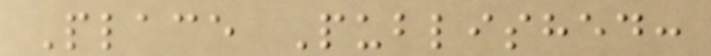Place Published:
